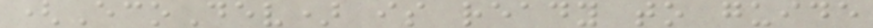(EcoDev) is ready to guide
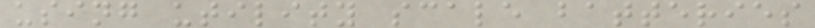using utility scale batteries
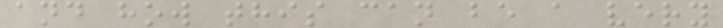and how this can be a very
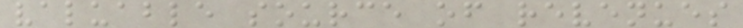valuable source of revenues
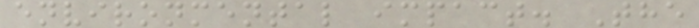environmental impact. The
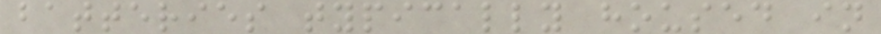batteries typically housed in
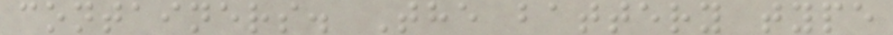containers. The battery type
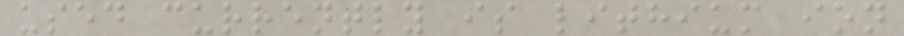used currently is lithium ion
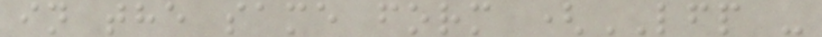in the same form (LFP -
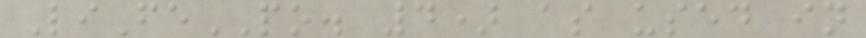LiFePO. 4) as used in
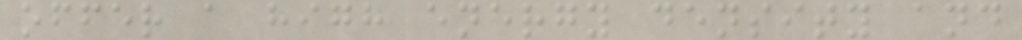offer a high energy density and
